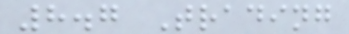8.7 Trading
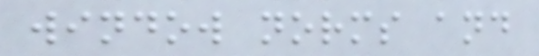window norms and
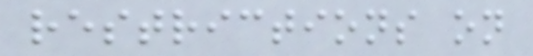restrictions on
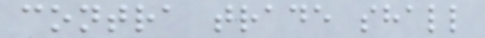contra trade shall
